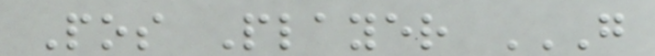Pos Player G
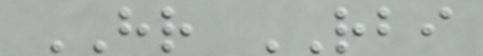HR RBI
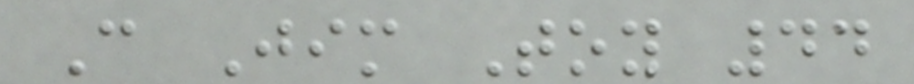C Jim Toy 44
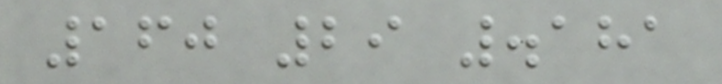160 29 .181
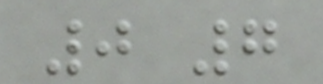0 7
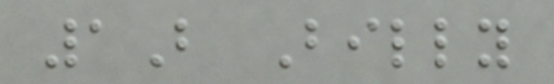1B Billy
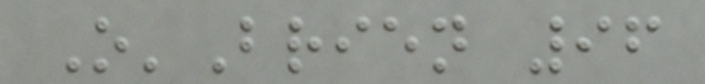O'Brien 96
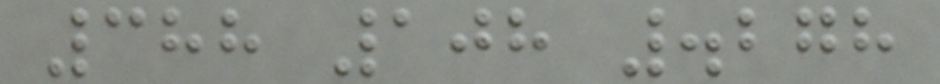388 108 .278
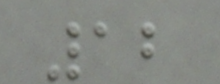12
